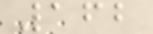162
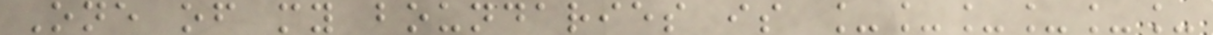One of my boundaries is ______
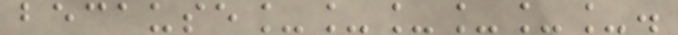because______.
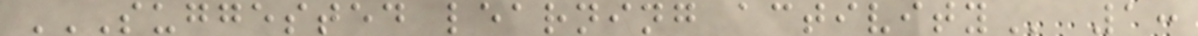SUGGESTED LEARNING ACTIVITY 1:
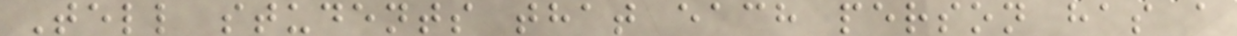Tell students that each person has a
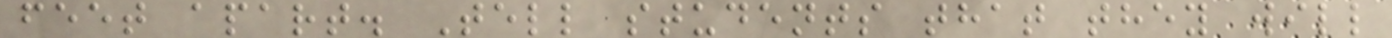feet apart. Tell students that they will
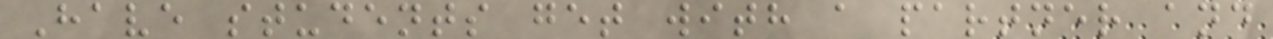Have students get with a partner and
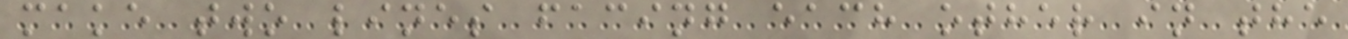make two lines facing each other in the
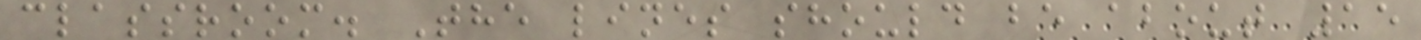classroom. The lines should be about 15
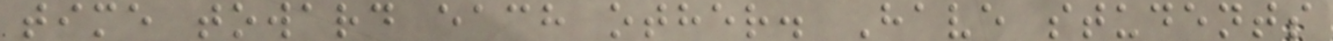time toward each other. Have students
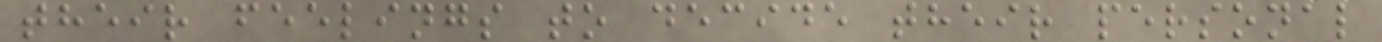their feelings to decide their personal
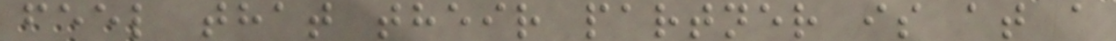feel that their partner is at a
